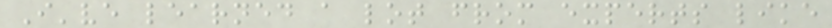I've learned a lot from experts like
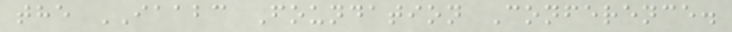the IAABC Foundation Conference.
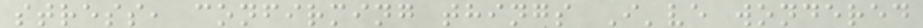stress, confirming things I've wondered
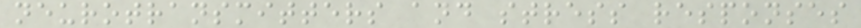neurotransmitters and stress responses
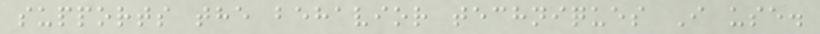supports the behavior techniques I use.
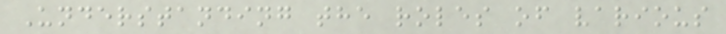Understanding the roles of various
